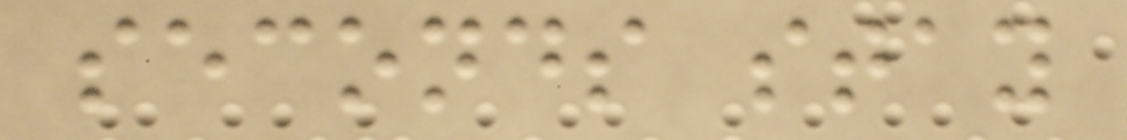seconds stay
